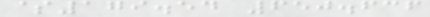$179.54 650.636
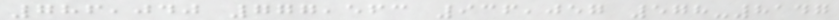786,040 777,563 936,057 578-8147
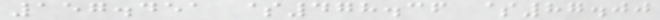157.451 $478.36 $87.00
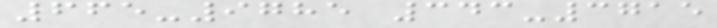665-9785 343-3715
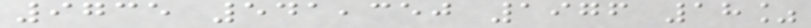9735 541,350 1976 18%
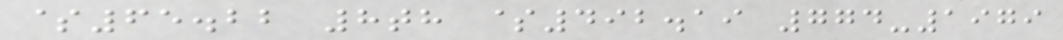$65.22 8th $492.19 774-1979
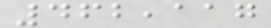462,117
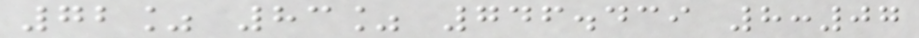72% 83% 746.439 8:07
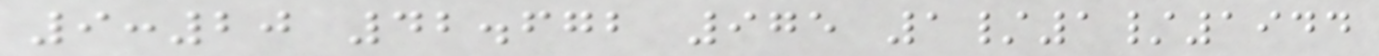9:20 42.672 975 1/1/1944
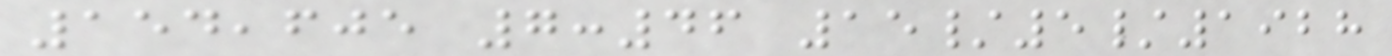154,605 7:46 15/5/1928
